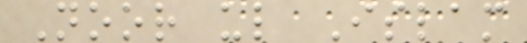Noor ul Islam
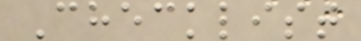Checklist
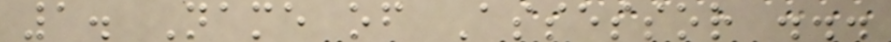1. Name of Assessor ...
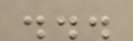...
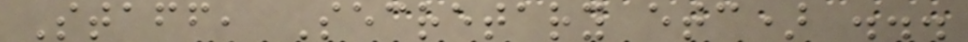Staff, Secretary etc) ...
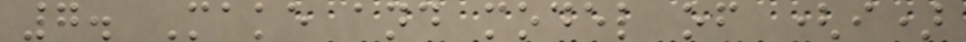7. Make and model of (i)
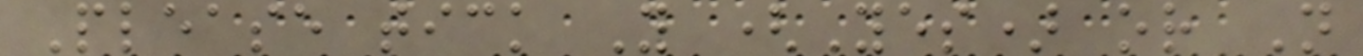Please tick Y (Yes) or N
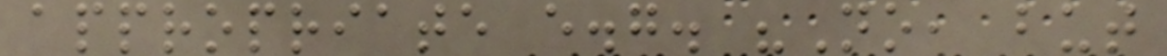appropriate e.g. "No, but
